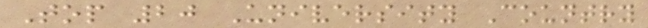Top 20 University Country
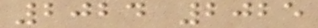2024 2025
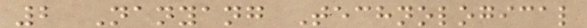2 Nanyang Technological
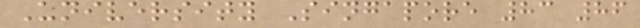University Singapore 83 86
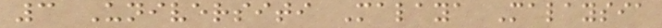3 Universiti Malaya Malaysia
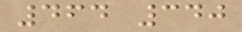464 340
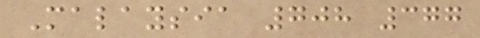Malaysia 708 377
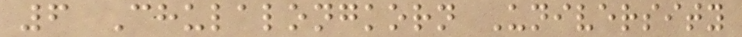6 Chulalongkorn University
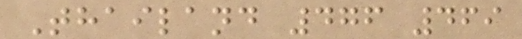Thailand 476 469
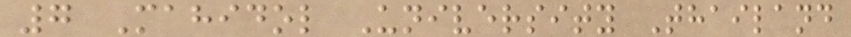7 Mahidol University Thailand
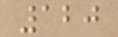120
